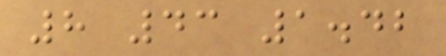8 43 1.42
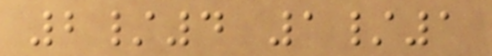2/4 1/1
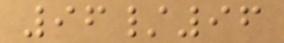96/96
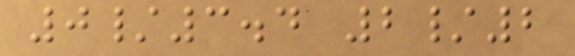0/3.4 2/2
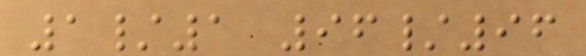1/1 96/96
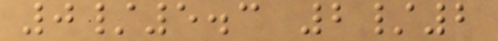0/5.3 2/2
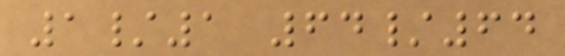1/1 64/64
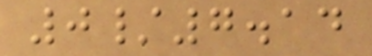0/7.14
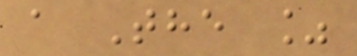a The %
